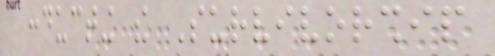conducting the Survivorship
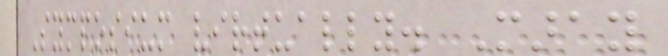Symposium virtually. Maray
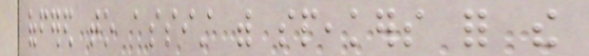offered to assist with speakers for the
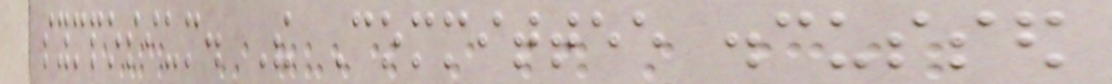symposium. The Committee discussed
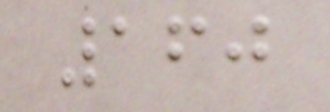160
